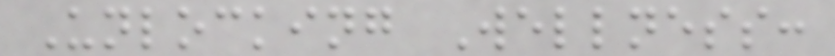Unlocking Wellness:
